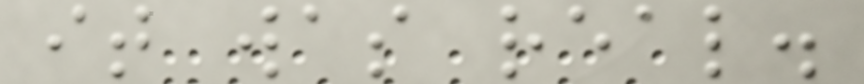it was real.
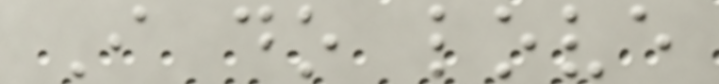I do love
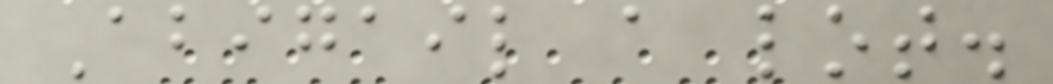Abigail a lot.
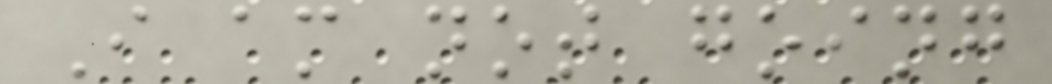I am not going
